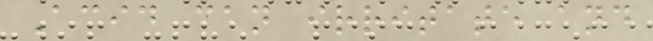Acid can irritate and
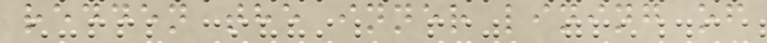redden the inner lining of
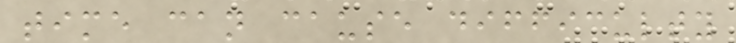time can cause difficulty
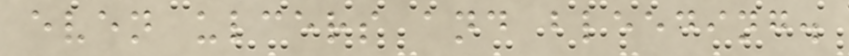even ulcers and bleeding.
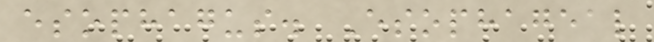esophagus. Esophageal
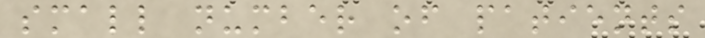small number of patients
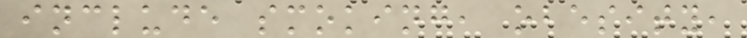include smoking, obesity,
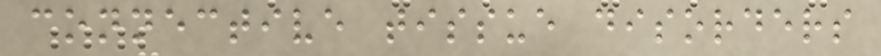connective tissue disorders
